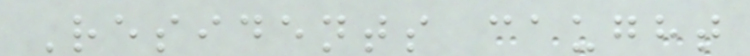Residents caught
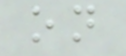on
